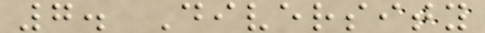7. Diversity
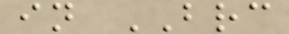in BRC
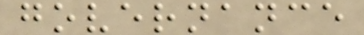governance
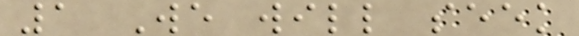1 We will seek
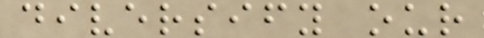diversify our
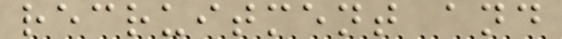recruitment and
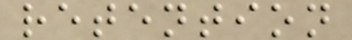retention
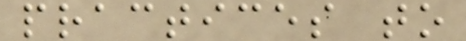practices to
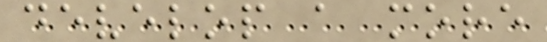develop a more
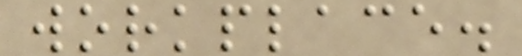workplace.
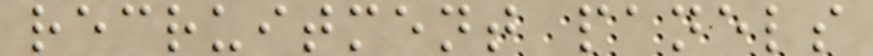recruitment panels
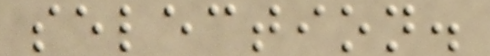selection.
